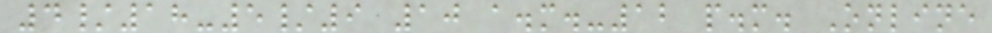4/18-5/9 10 a.m.-12 p.m. Online
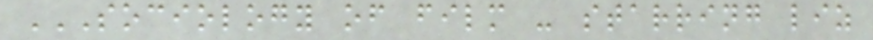SOCIOLOGY OF FILM - STARRING LIZ
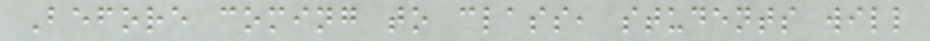Before coming to class, students will
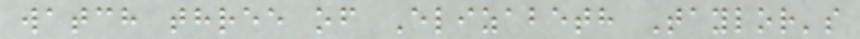watch three of Elizabeth Taylor's
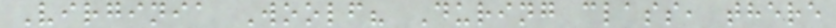Virginia Woolf? During class, there
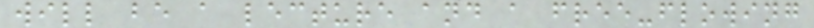will be a lecture and a free-flowing
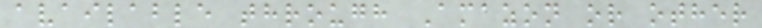available through Amazon or other
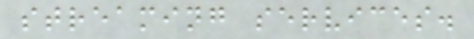streaming services.
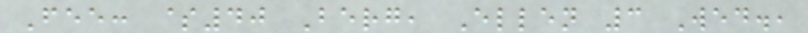Fee: $40 Berg, Ellen 3 Wed.,
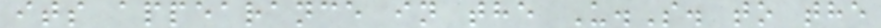its appearance in the U.S. to the
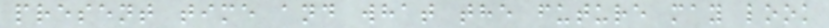present time and what the future may look
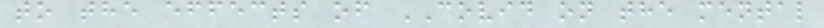to the effects of COVID on the mental
